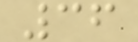36
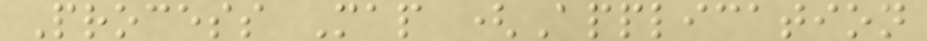Process Map (Application
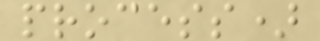process)
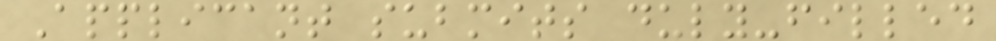Applicant submits duly-filled
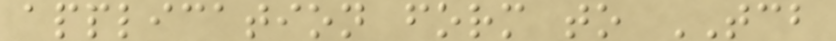application form to TCB
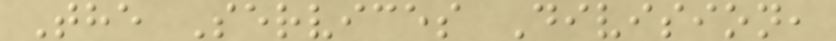The Services Division,
